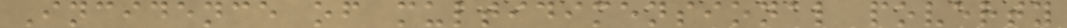Incidence of multidimensional poverty
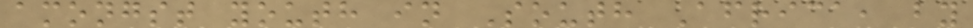amongst youth in South Africa, by
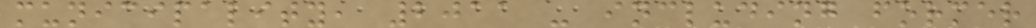municipality, 2011 - including former
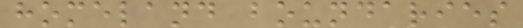homeland boundaries
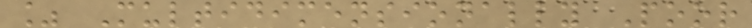% Multidimensionally Poor
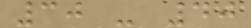30 - 40
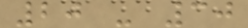20 - 30
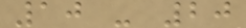10 - 20
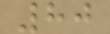80
